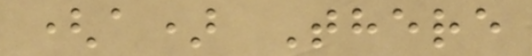(a) There
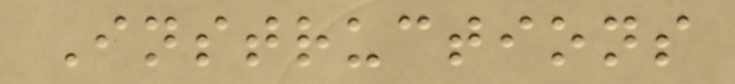Instructions
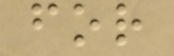for
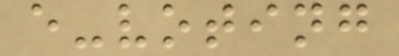e-voting
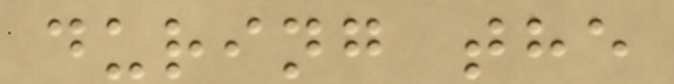during the
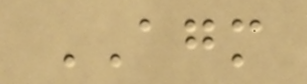AGM
